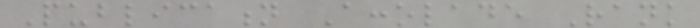Publication Accolade Rank
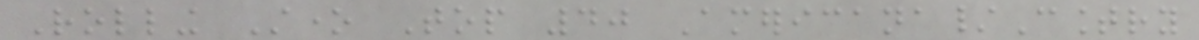Rolling Stone Top 40 Americana/Country
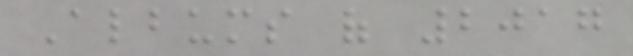Albums of 2017
